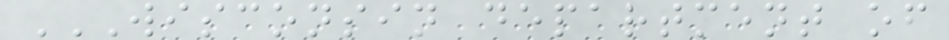WISCONSIN DEPARTMENT OF
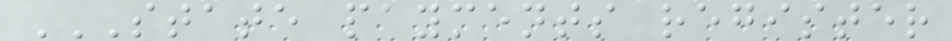STATE PAYMENTS REGISTER
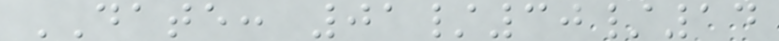DATE: 01/30/14
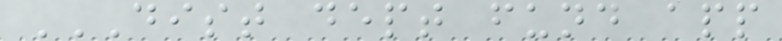DIST DEPT FUND APP
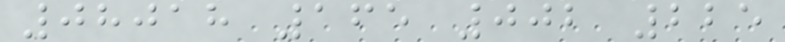08018 165 002 225
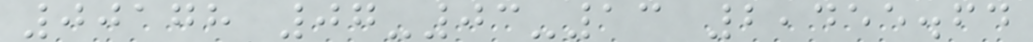00178 07-03-13 2,455.64
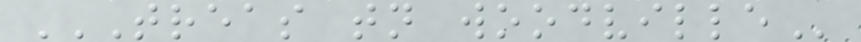TREAS TN WOODVILLE
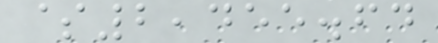$2,455.64
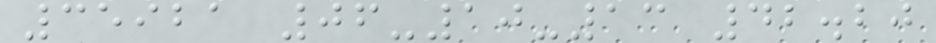35921 06-10-13 42.20
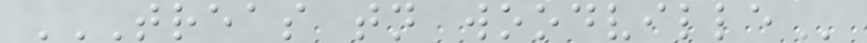TREAS TN WOODVILLE
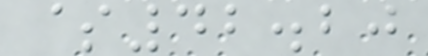$42.20
